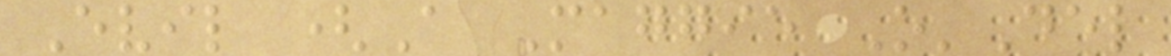Evil (A Maggie O'Del
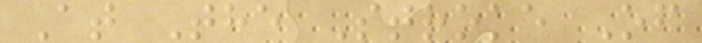At The Stroke Of
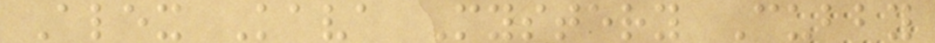Alex Kava Mystery Cubby
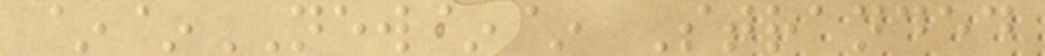~~NEW~~ Stranded
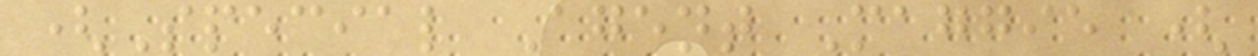(Special Agent Maggie (
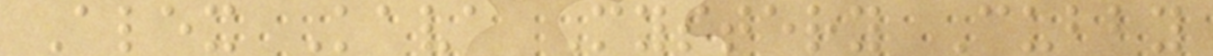Alex Kava Mystery Cubby
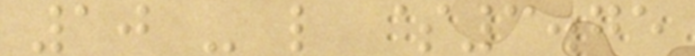10 - l $3.75
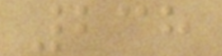238
